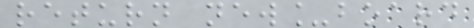return new_board
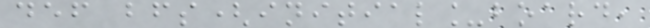def bfs(initial_board,
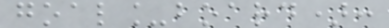goal_board):
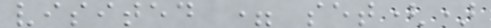visited = set()
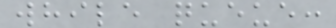while queue:
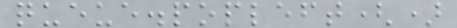queue.popleft()
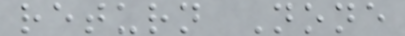return None
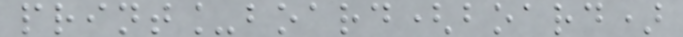print_board(board)
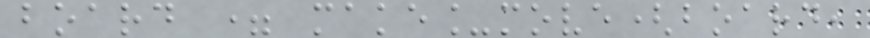board = make_move(board,
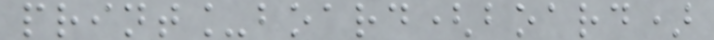print_board(board)
